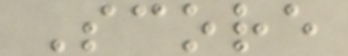Score
